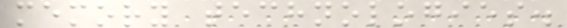memory technologies.
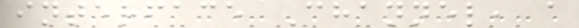interface Channel, a
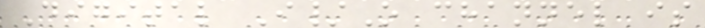Digital I/O channel is
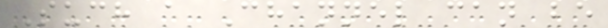Such a Channel can be
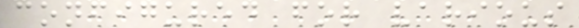configured for various
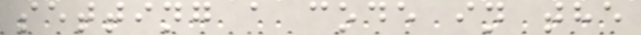setting a code in the
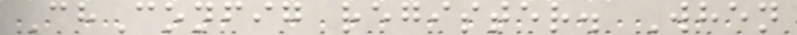ChConfig register. When
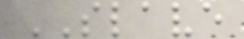SLAVE
